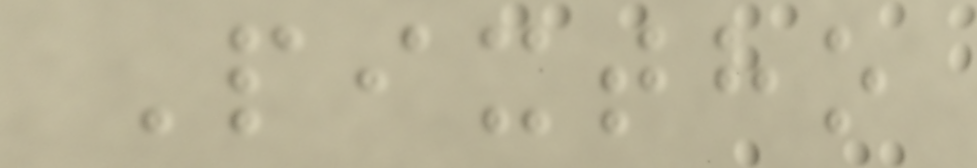Pixtho
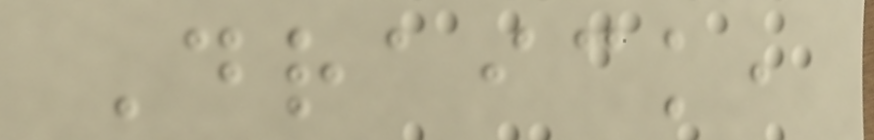Draick,
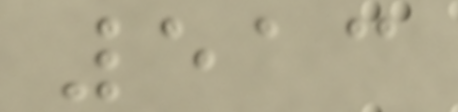513
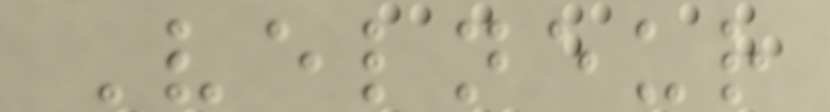Velneur
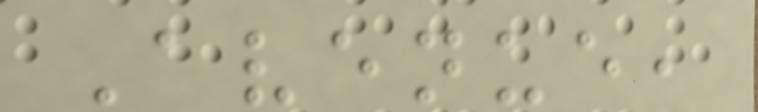Avenue,
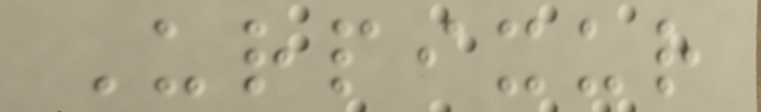Urpixur
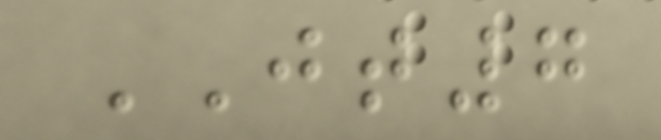JT7
